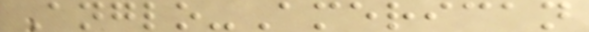Anglo-American
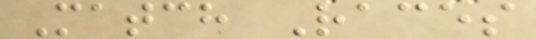Match Races
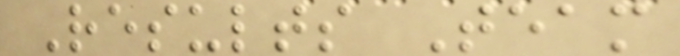Results Team
